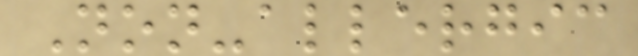Non-allergic
